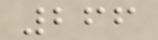266
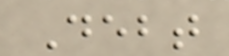Debt
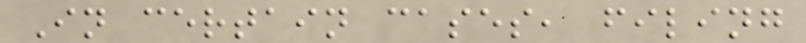In certain cases, filing
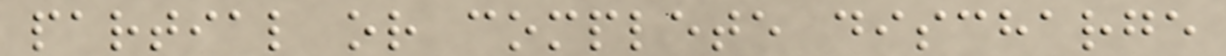partial or complete discharge
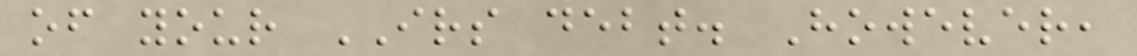of your IRS debt. However,
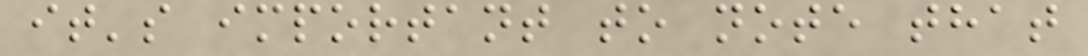it's important to note that
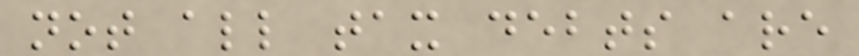not all tax debts are
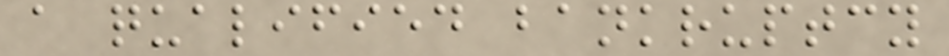a qualified bankruptcy
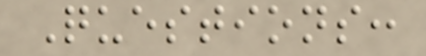Questions:
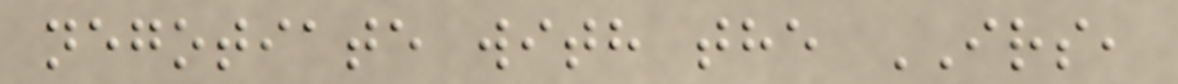negotiate with the IRS,
